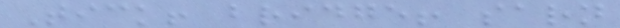Tick! bridge! sarn
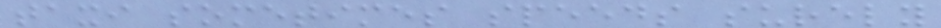taxi sometimes speeds surely
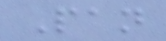Pan
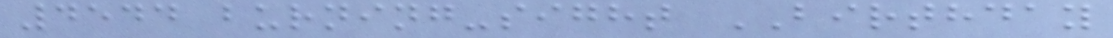4544 burning-sight BIRTHDAY
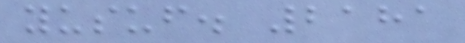yusuf. 2181
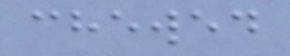chewed
